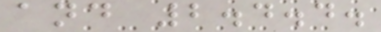and 2.4.4.
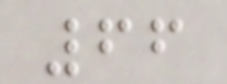66
